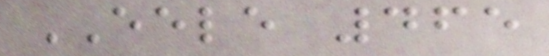EELE 465
